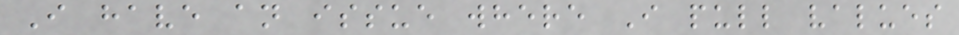I have an issue where I pull values
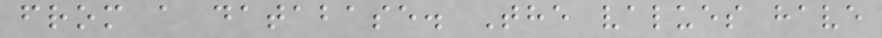from a database. The values have
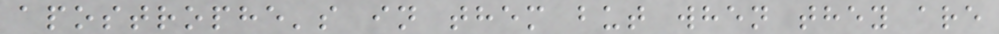apostrophe's in them but when they are
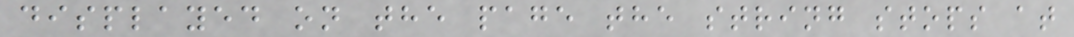displayed on the page the string stops at
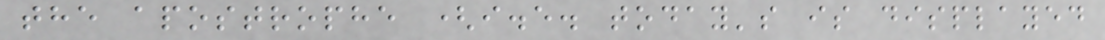the apostrophe (i.e. today's is displayed
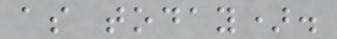as today).
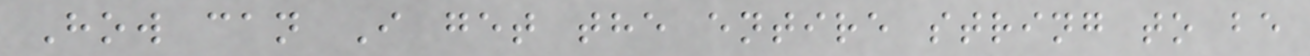How can I get the entire string to be
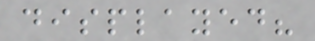displayed?
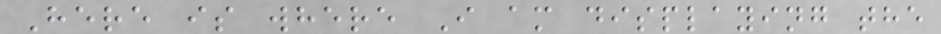Here is where I am displaying the
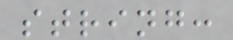string:
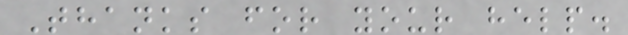Thanks for your help.
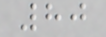80
